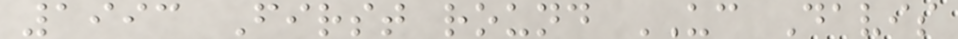1993 First round UC Davis
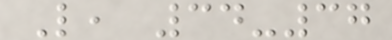L, 34-37
